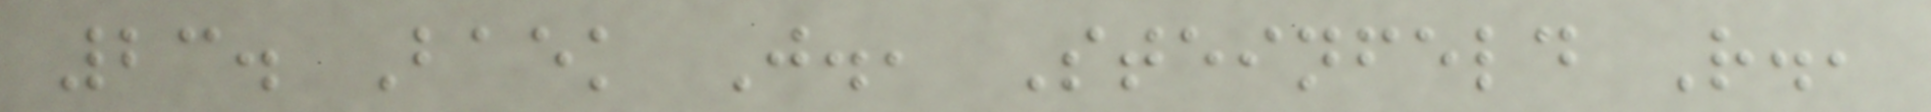23. Baek J., Steinfeld R.,
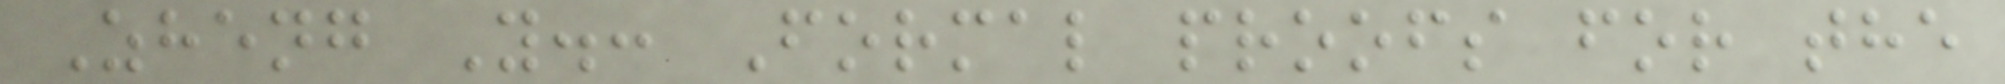Zheng Y.: Formal proofs for the
